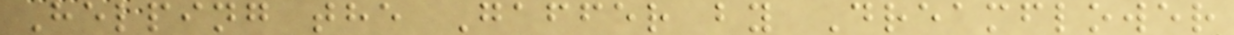Helping the Gaffer by Dreamflower
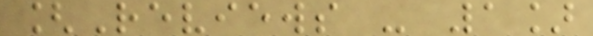[Reviews - 1]
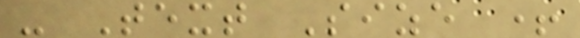- Text Size +
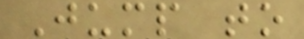Jump to
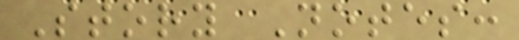Story Notes:
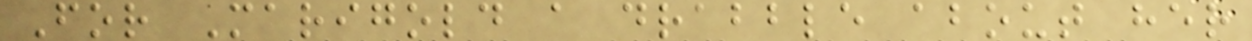For Marigold a drabble about her
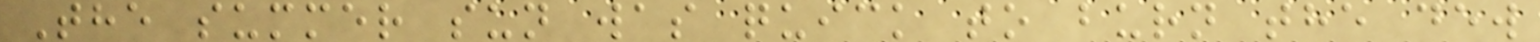The summer sun was quick to burn the dew
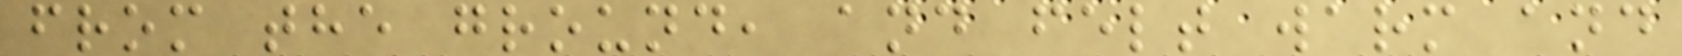from the ground, and felt warm and
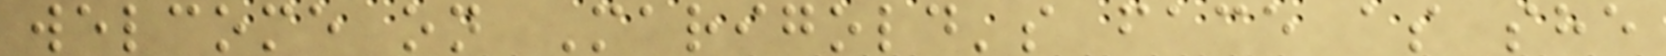welcome on Marigold's face as she
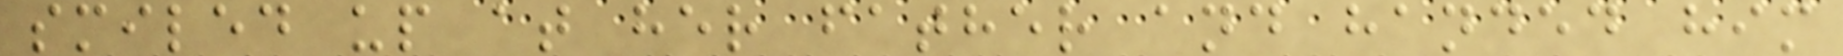smiled up at her father and handed him
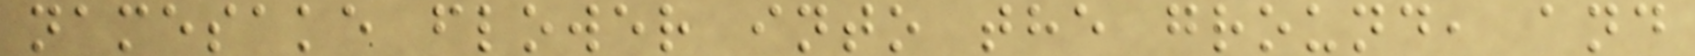namesake flower into the ground, and
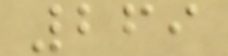269
